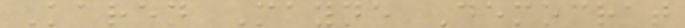Karen Mayne Democrat
